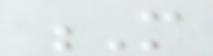M
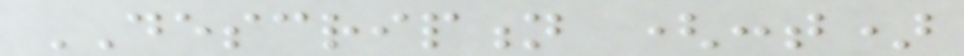DESCRIPTION (cont)
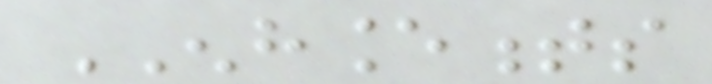ENHANCEMENTS
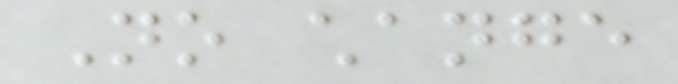No change
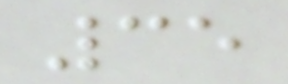35
